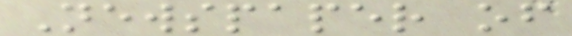Newspaper of
